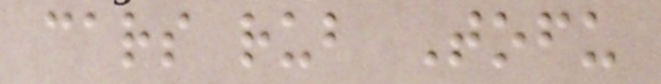cars rub Tofu
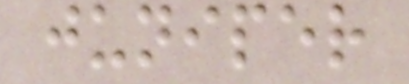juniper
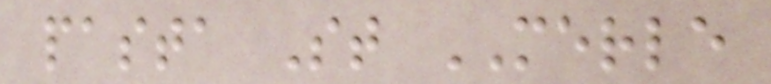pasta St MERLE
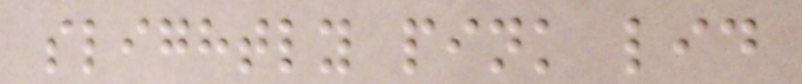slightly pink lid
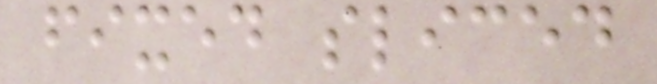fixed sliced
